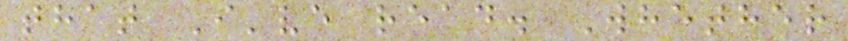that I've read. Whether
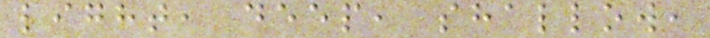light, deep, shallow,
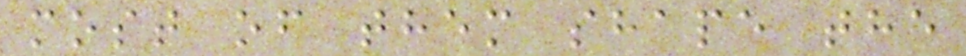most of them shape the
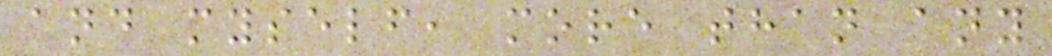and myself, more than any
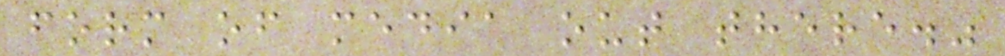form of media out there."
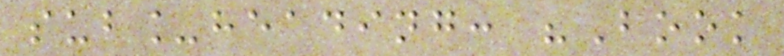sub_heading: "Book
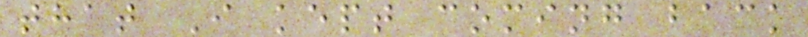that I kept coming back
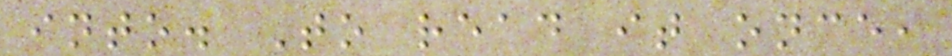into. To read it once,
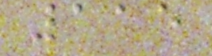115
